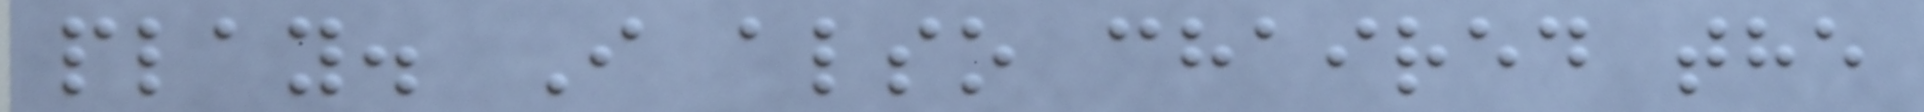play. I also chaired the
